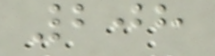208
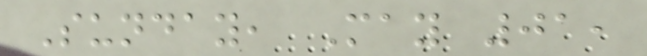Sunday, May 01,
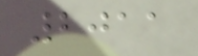2011
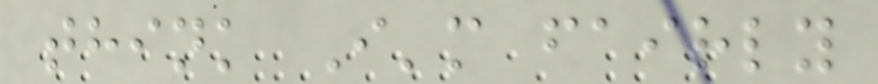think I'm fairly
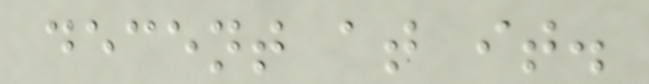decent at it.
